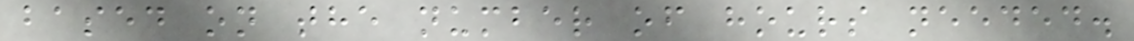based on the number of hours needed.
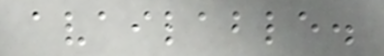available.
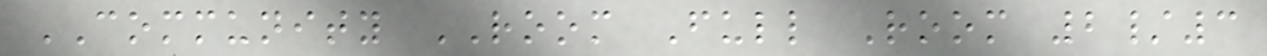COMMUNITY ROOM Full Room 2/3
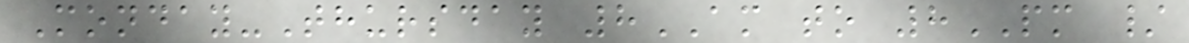Monday-Thursday 8AM to 8PM /
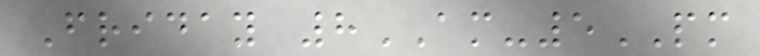Friday 8AM-5PM
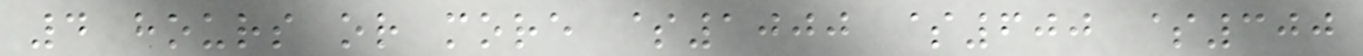4 hours or more $1000 $600 $300
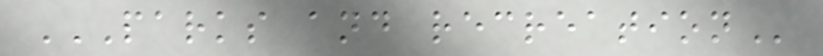PARKS AND RECREATION
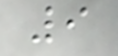9
